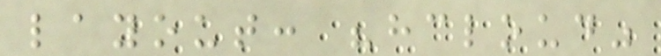layout: "hcloud"
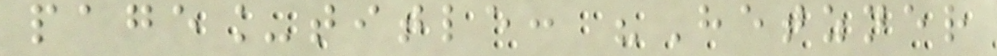page_title: "Hetzner
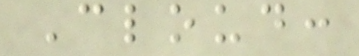Cloud:
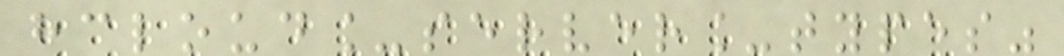hcloud_server_types"
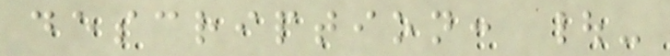description: |-
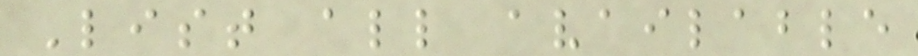List all available
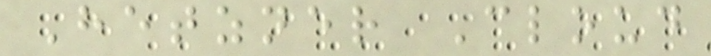Hetzner Cloud
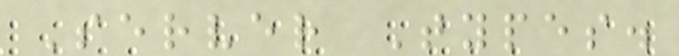Server Types.
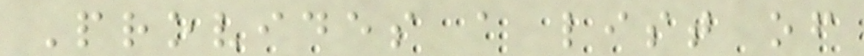Provides a list of
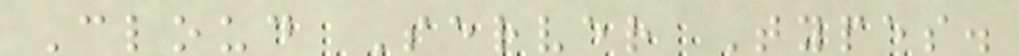Cloud Server Types.
